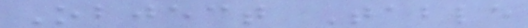Object Table
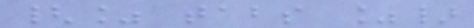{% tabs %}
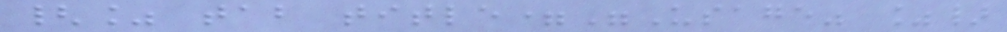{% tab title="Usage" %}
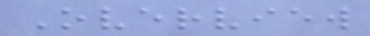Overview
